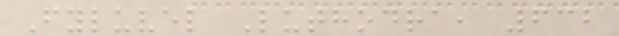Fyluvel Luthodra, 632
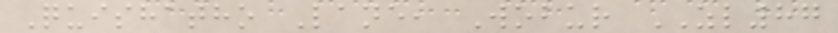Quishatho Lane, Wobur ZL87
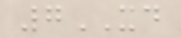7XD
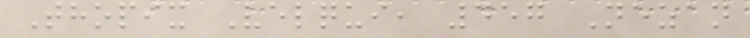Thopix Velqui, 457 Nezan
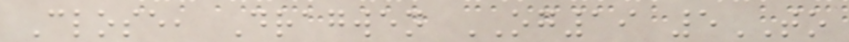Close, Dragwen OG19 5TO
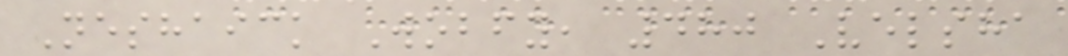Neshaick Wobfy, 480 Velsha
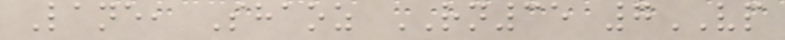Lane, Shaoz RN35 7VP
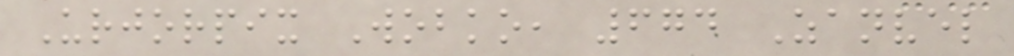Urjorpix Wobko, 674 Zanvel
